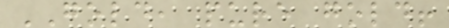GOLD, pure gold!
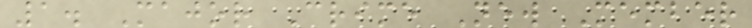1. Major Crime New Member
